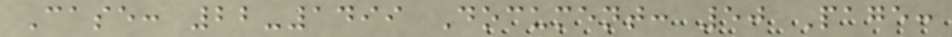Case: 22-1499 Document: 50 Page:
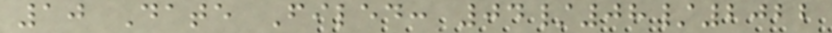10 Date Filed: 04/08/2022
